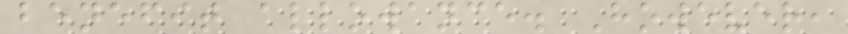benefit allowance. However,
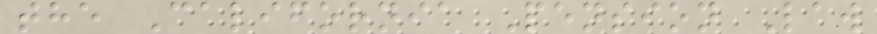the California Pension Law
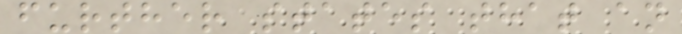further states that an
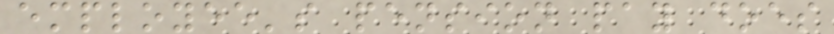employee's pension pay does
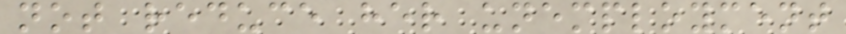not reduce her unemployment
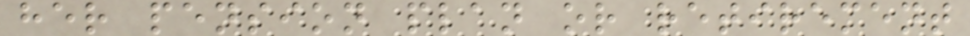her pension plan or retirement
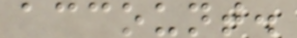account.
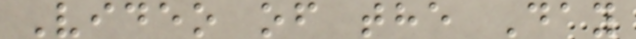Video of the Day
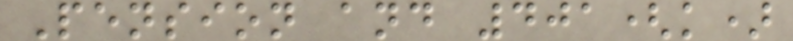Pension and 401(k)
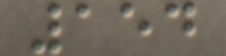154
